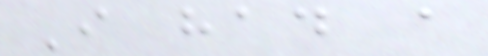I had a
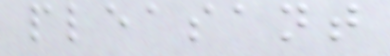pleasant
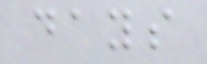days
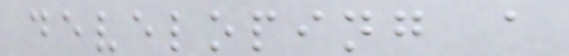developing a
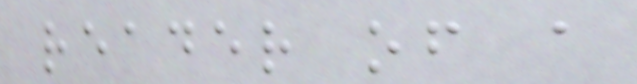reader of a
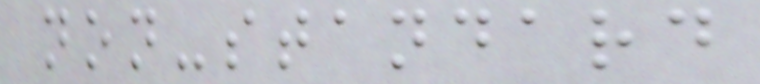non-standard
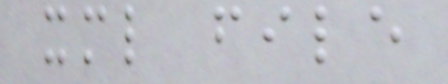xml file
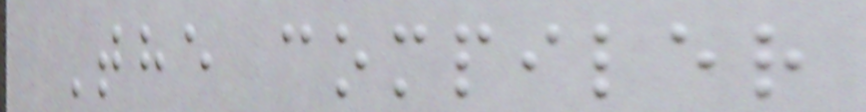The compiler
